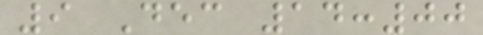9 Dec 14:00
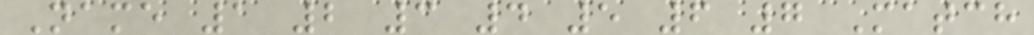Name 1 2 3 4 5 6 7 Match
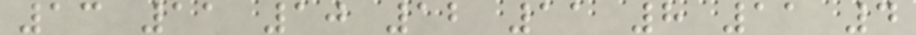13 11 10 12 11 8 11 4
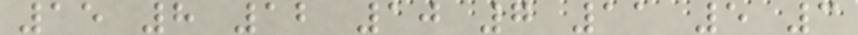15 8 12 10 7 11 5 3
